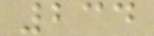234
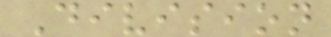Division
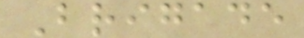Brigade
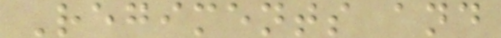Regiments and
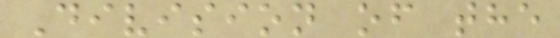Division of the
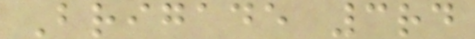Brigade 3rd
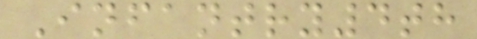Infantry4th
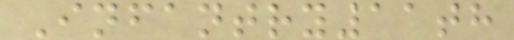Infantry11th
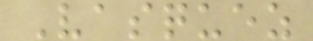Vasquez
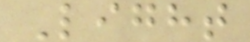Light
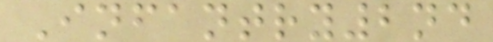Infantry2nd
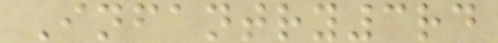Infantry3rd
